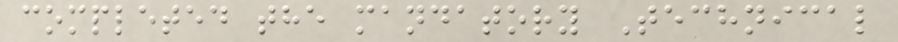completed the mandatory Technical
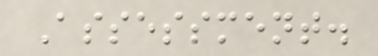Assessment.
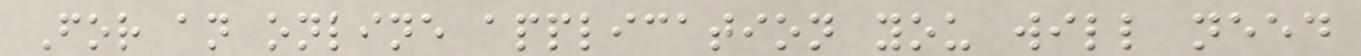For an online application you will need
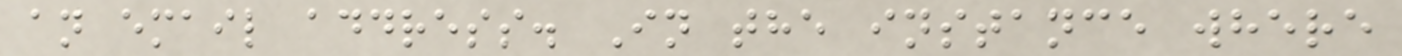an email address. In the instance where
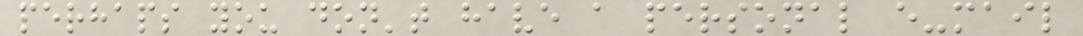perhaps you don't have a personal e-mail
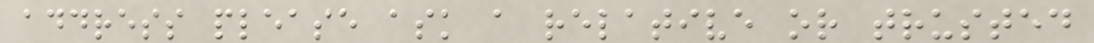address please ask a relative or trusted
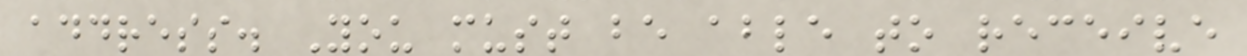address. You must be able to receive
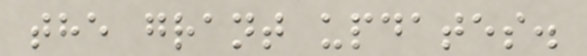the grant updates.
